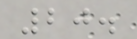20.
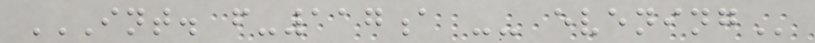INT. F-117A -- EVENING
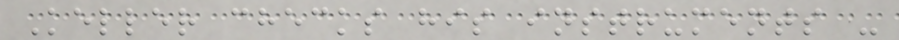Keller checks his instruments -
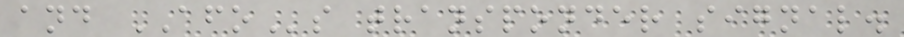and AFOs transponder signal.
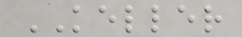KELLER
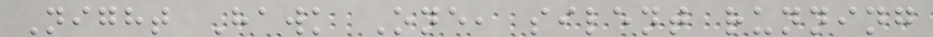Night Hawk One, silent running
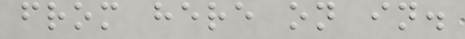from here on in.
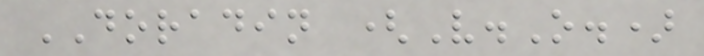DORADIN (V.O.)
